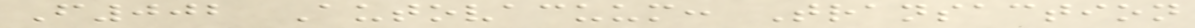F002 Autovacuum: Transaction
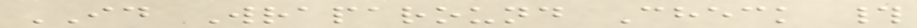ID Wraparound Check #
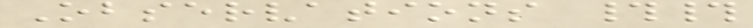Observations ##
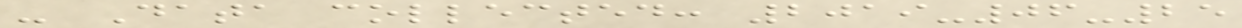- Data collected: 2019-06-25
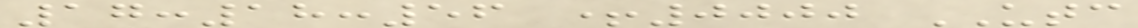17:18:56 +0000 UTC
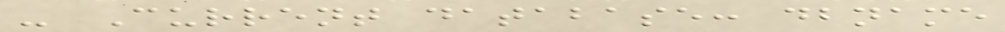- Current database: dbname
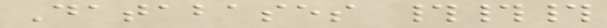Databases ###
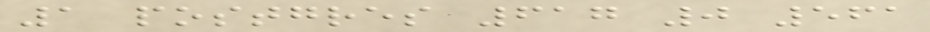1 postgres 617 0 561
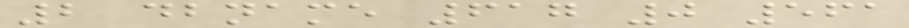2 dbname 617 0 561
